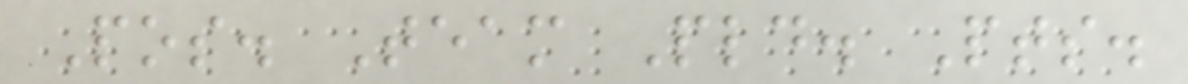Pos. Team Pld. Pts.
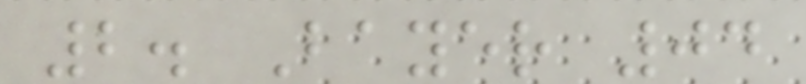2. Bayer 04
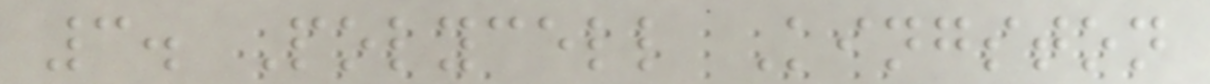3. Polycell Kingston
